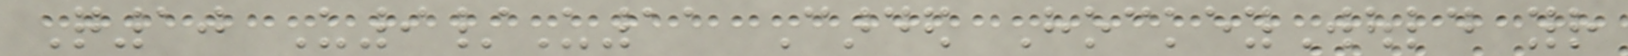Q10 U9/U11 Carded HockeyWould your
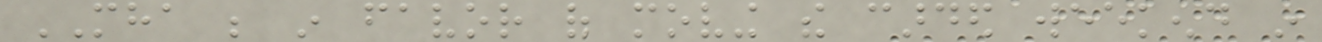MHA be in favor of moving the carded weekend in
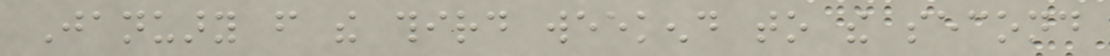January from the third weekend to the second
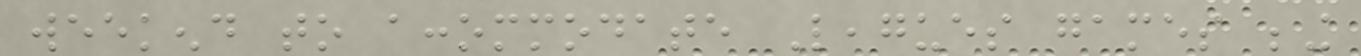weekend to accommodate Leagues games being
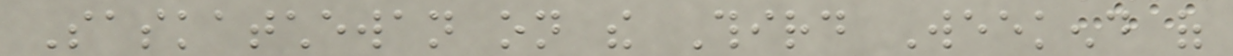Saskatchewan on the Third Weekend of
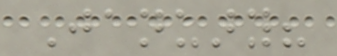January?
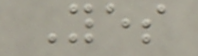Yes
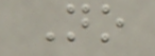No
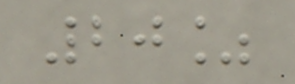20%
